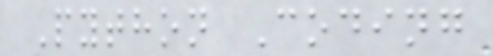Python Coding
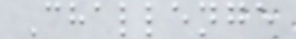Challenge
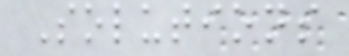Solutions
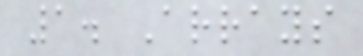1. Arrays
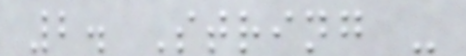2. String -
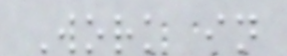Work in
